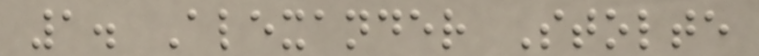1. Alexander Stolte
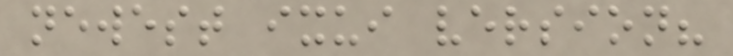newest ixui version?
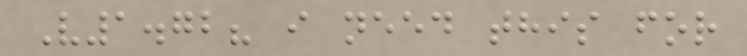V1.72? i need this for
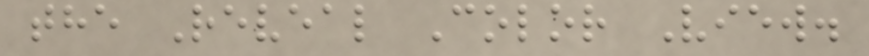the Reveal Color View.
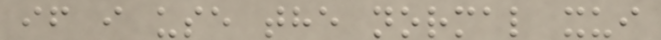if i use the normal xui
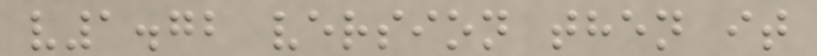v1.72 version then it
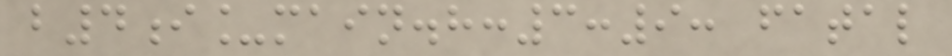b4i_main.h:3:9: fatal
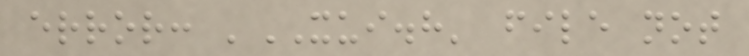error: 'XUI.h' file not
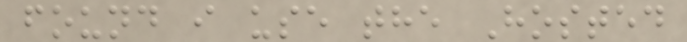found i use the Hosted
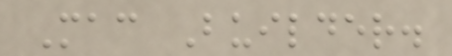Mac Builder.
